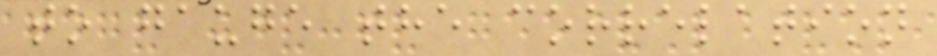to gauge the correlation
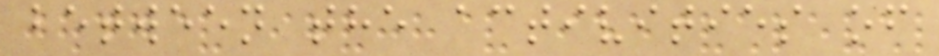between the activities of
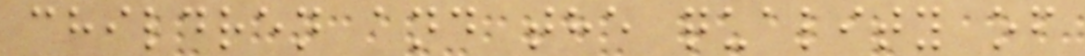children and the quality of
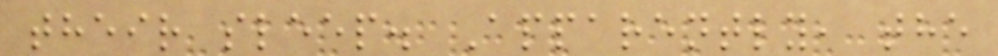their sleep. Apparently, the
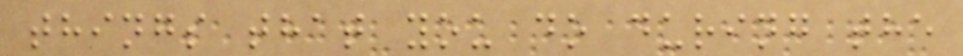things that you do during the
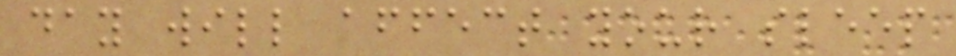day will affect your sleep
